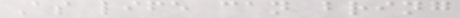As life can bring
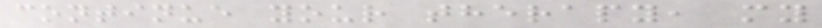continue your therapy, my
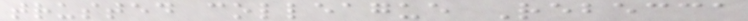trusted colleague Rebecca
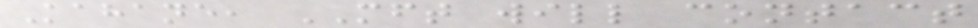Kahane, MFT will contact
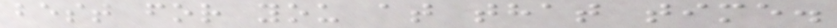best for you at that time.
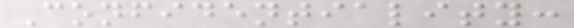Confidentiality:
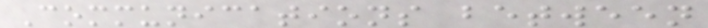Communications between
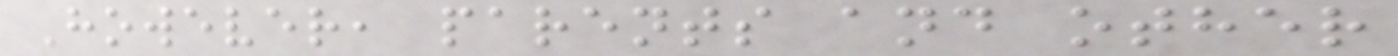However, parents and other
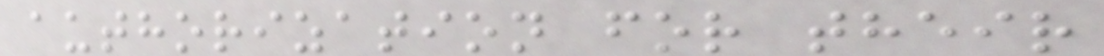authorization for their
